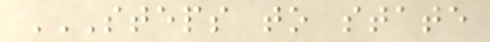STEPS TO STATE
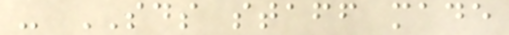- SDS staff made
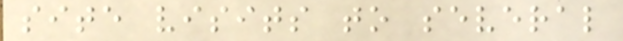site visits to several
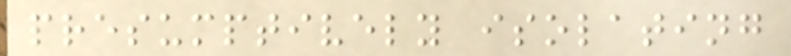presumptively isolating
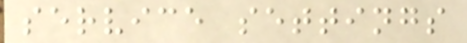service settings
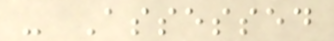- Assessed
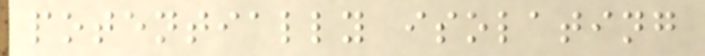potentially isolating
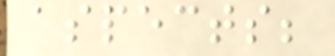aspects;
